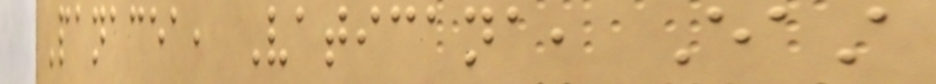Panacea, Vaticana, East
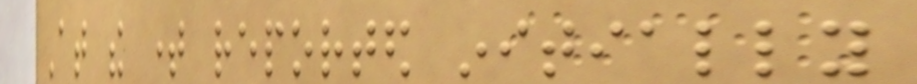At the time reported initially
